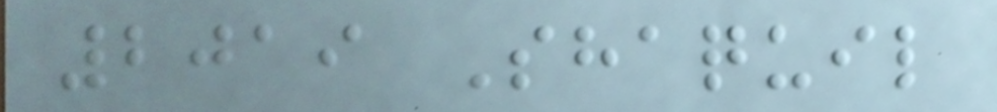2019 Shaquil
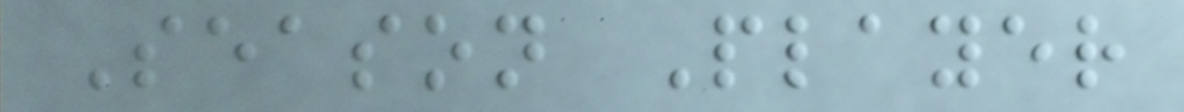Season Player
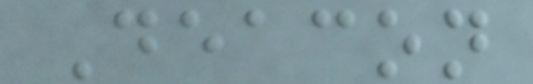Deacon
